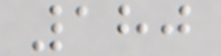180
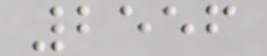2556
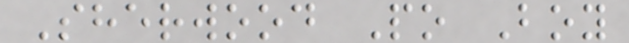Sherwood Po Boy
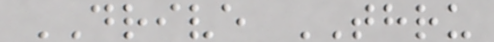DRIVE THRU
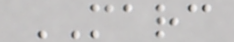MARC
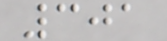301
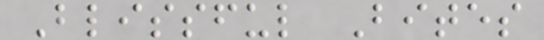Blissful Bites
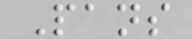Pans
